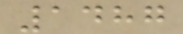1487
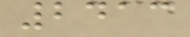2413
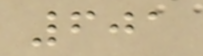601
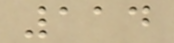114
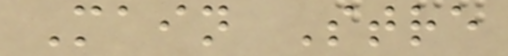Main Stre
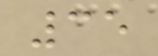35
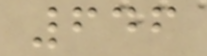646
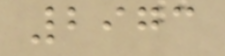2973
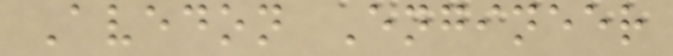Avedon Engineer
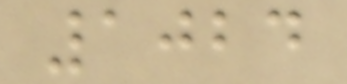1024
